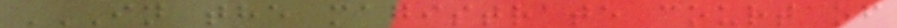IN THE MAGISTRATE COURT OF
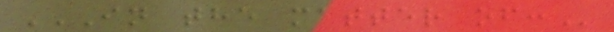IN THE MATTER OF:
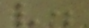v.
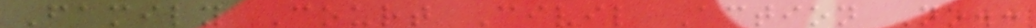Family Court Civil Action No.:
